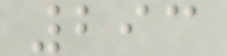293
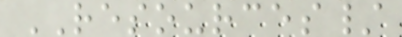RESOURCES/
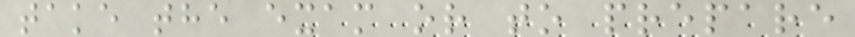take the exam or to prepare
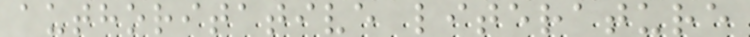authoritative literature
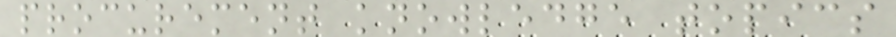procurement knowledge topics
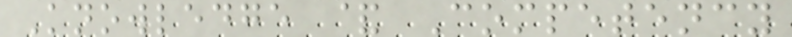Knowledge & Competency
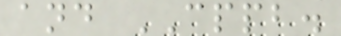and CPPB.
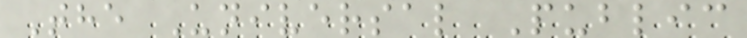The Universal Public
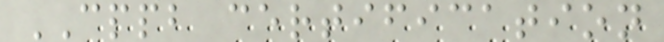CPPB certification
